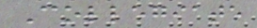Collegiate
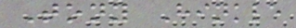Tony Hinkle
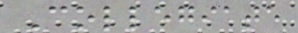Collegiate
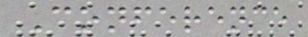Conference
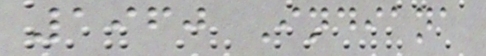1960 Indiana
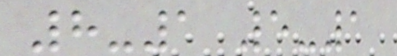8-1 5-1
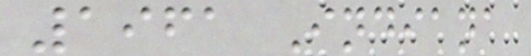1961 Indiana
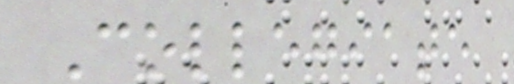Collegiate
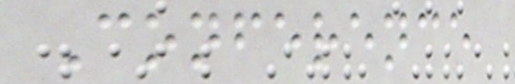Conference
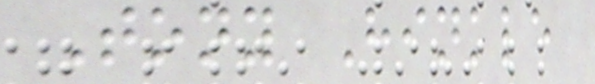Tony Hinkle
